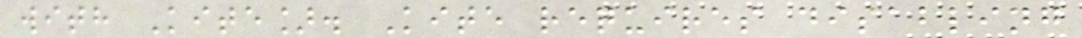with Kite]. Kite requires disabling
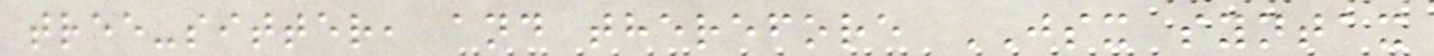tree-sitter, and therefore JSX syntax
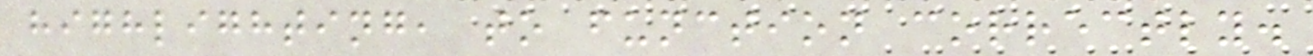highlighting, to function correctly.
